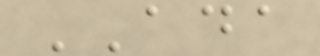ADA
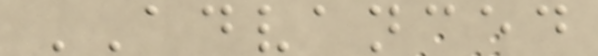ADVANCED
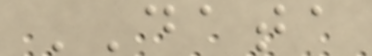DATA
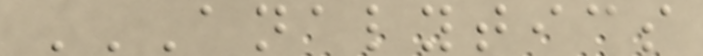ANALYTICS
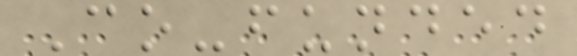Co-funded
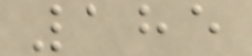185
